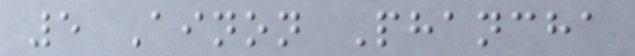5 Ainon Phancha
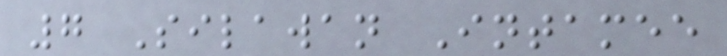7 Silawan Intamee
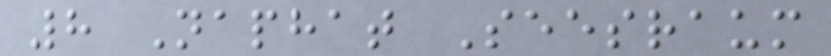8 Naphat Seesraum
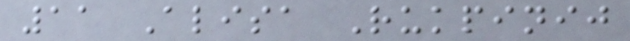11 Alisa Rukpinij
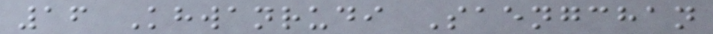16 Khwanrudi Saengchan
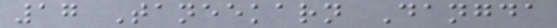17 Taneekarn Dangda
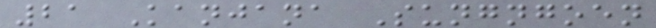21 Kanjana Sungngoen
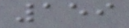159
